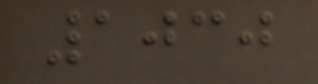1030
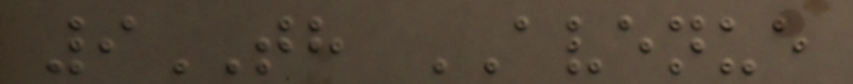9TH AVENUE
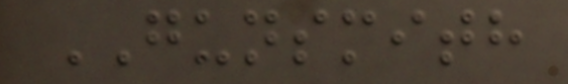GUNSMITH
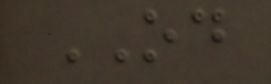OD
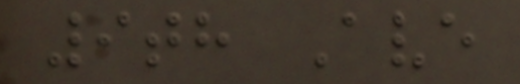9th Ave
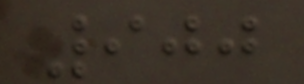900
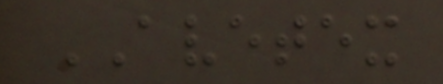AVETEX
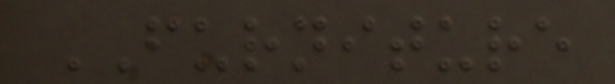FURNITURE
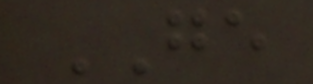GE
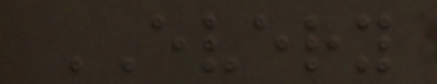EVERY
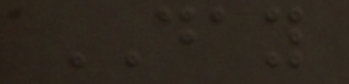DAY
